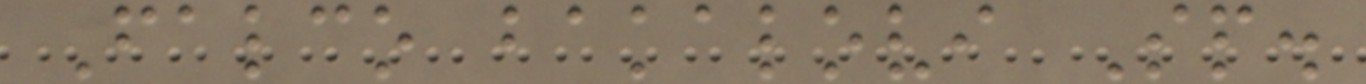Falco bakalovi Sp.
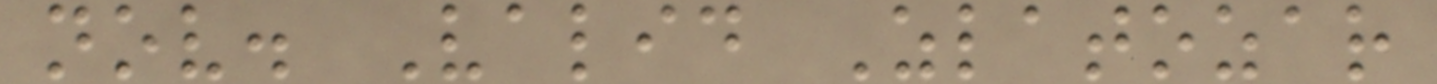nov. Valid Zlatozar
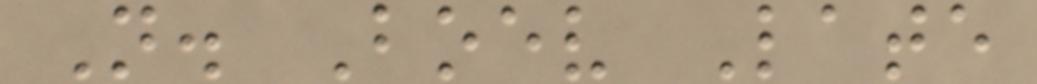N. Boev Late
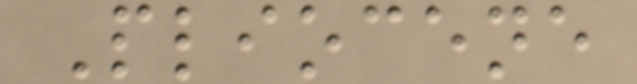Pliocene
